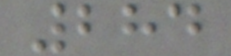284
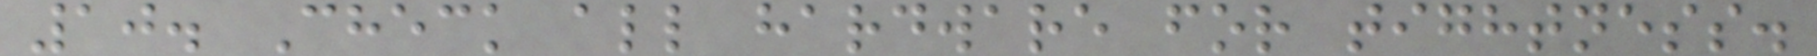10. Check all hardware for tightness.
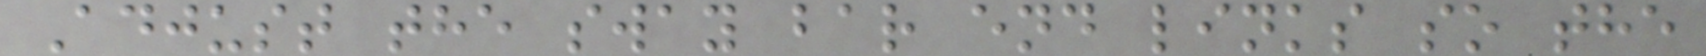Adjust the sway bar end links so the
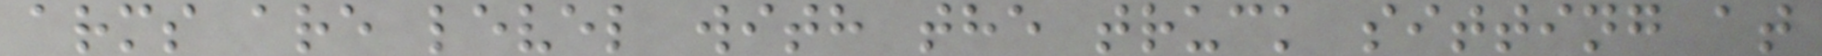arms are level with the truck sitting at
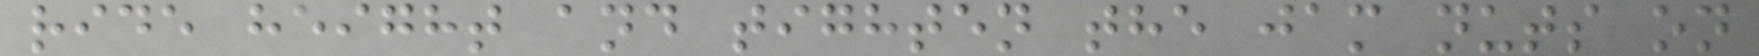ride height and tighten the jam nuts on
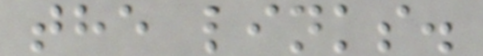the links.
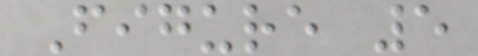Figure 5
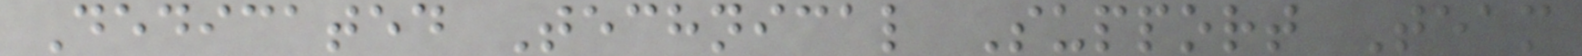Dedicated Technical Support Team
